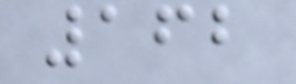162
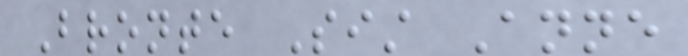Bronte Sist Anne
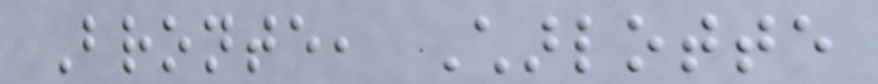Bronte, Charlotte
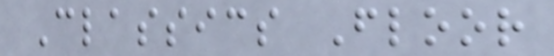Classics Floor
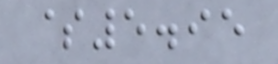$5.95
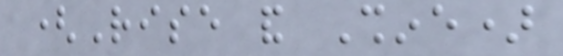(Rise and Shine)
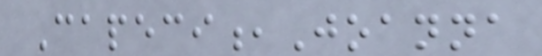Capeci,Joanna
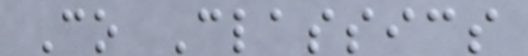Co Classics
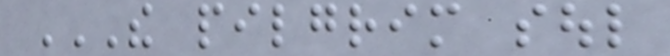THE PILGRIM SOUL
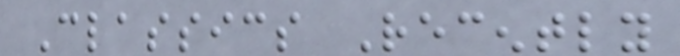Classics Recently
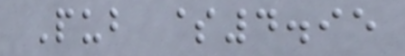Pub $4.95
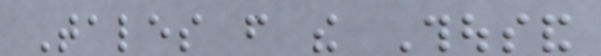Tales from the Thousand
